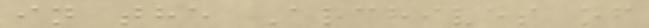in the Archives of
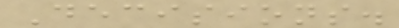Decisions.
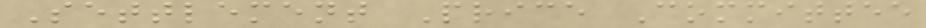Settlement Price Committee
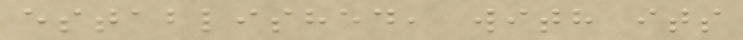established, with its
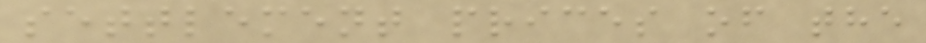settlement prices of the
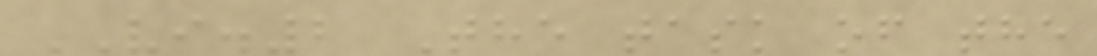VI.2 The task of the
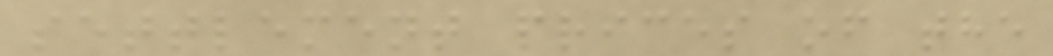settlement prices of the
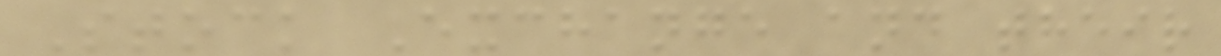Stock Exchange and their
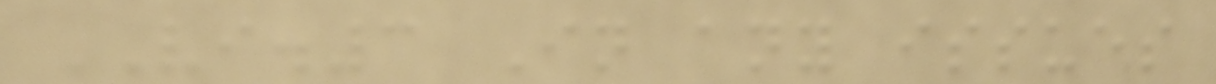VI.3 In any issues
